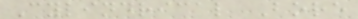Cylindrical Bore
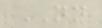NN
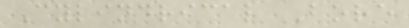Cylindrical Bore
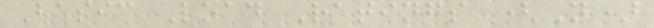Basic Load Ratings (N)
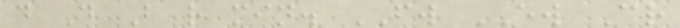d D B r min. FW EW Cr
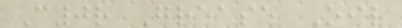C0r Grease Oil
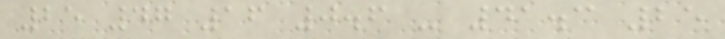25 47 16 0.6 - 41.3 25
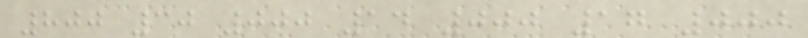800 30 000 14 000 17 000
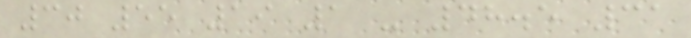30 55 19 1 - 48.5 31
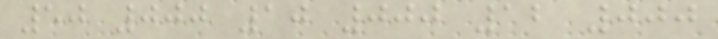50 000 10 000 12 000
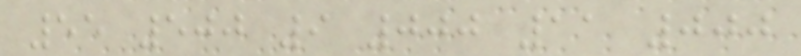55 500 9 000 11 000
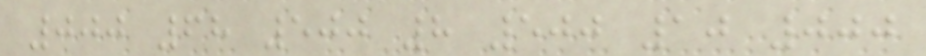000 68 500 8 500 10 000
